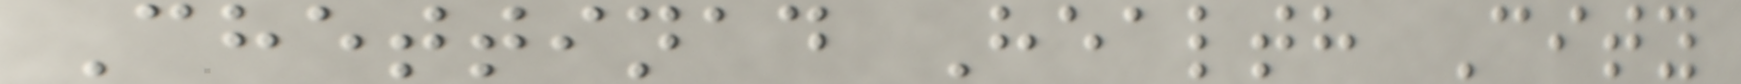Chettinad Health City
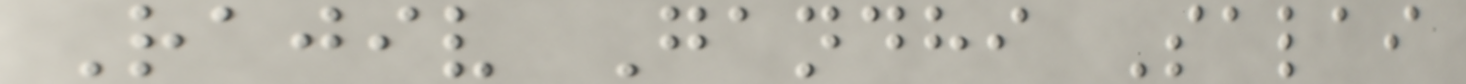Rajiv Gandhi Salai
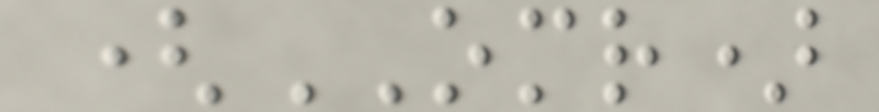(OMR)
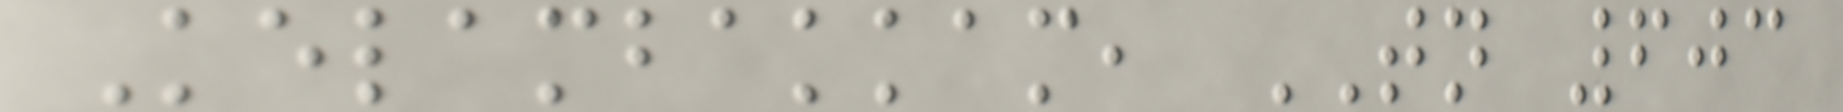Kelambakkam, TN 603
